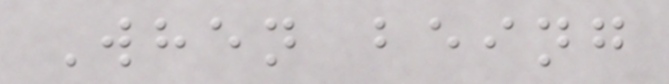When being
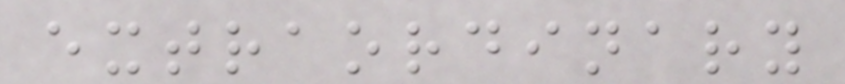extraordinary
